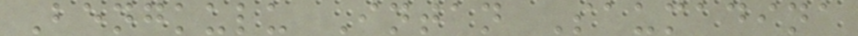Bengkulu Intan Saumadina
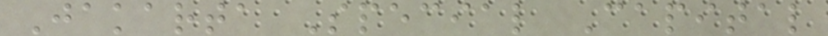Jakarta Special Capital
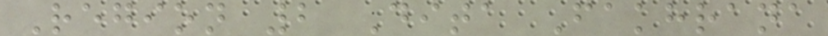Region 2 Dita Fakhrana
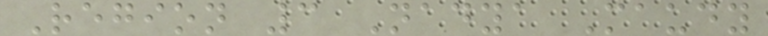Region 3 Nadya Maudy
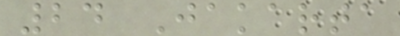24 Jakarta
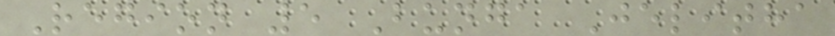Region 5 Bunga Jelitha
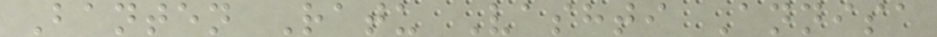Banten Ratu Vashti Annisa
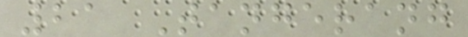21 Tangerang
